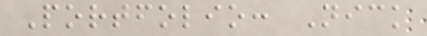Portfolio: Nick
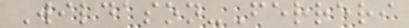Wildason-Ferreri
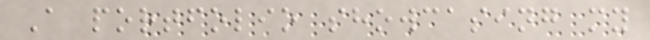A portfolio showcasing my
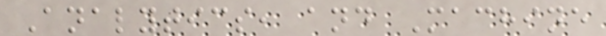Analytics, and Machine
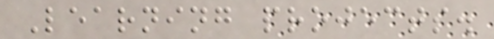Learning projects.
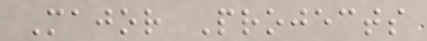Major Projects
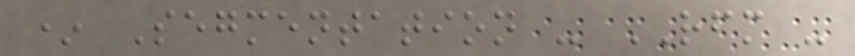* Segmentation - RFM -
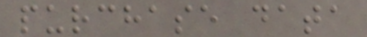purchase data
